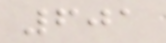601
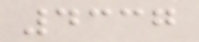4337
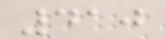410
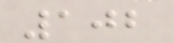102
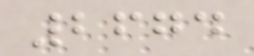2674
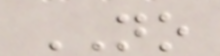NO
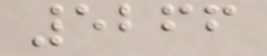5266
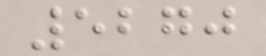5270
